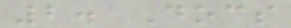2. Docs
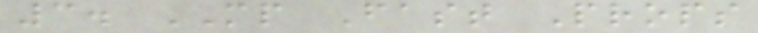3. MP Fast Props
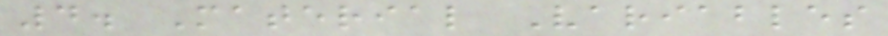4. Material Variables
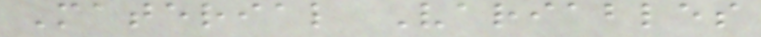Material Variables
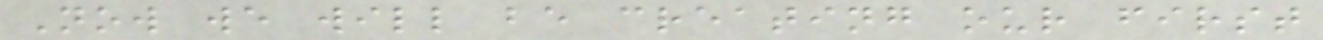Now we will be creating our first
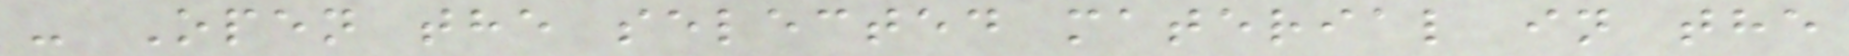- Open the selected material in the
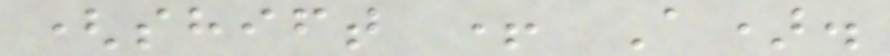(shift + A).
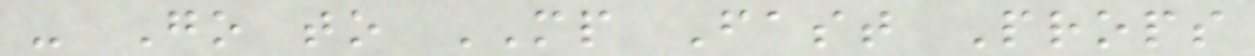- Go to MP Fast Props
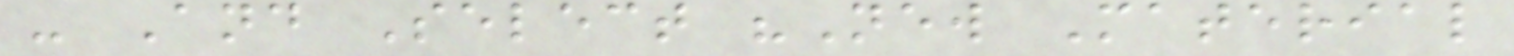- And Select "New Material
